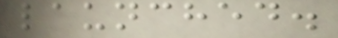launched.
